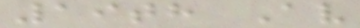19th Av
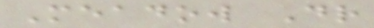Meadow Dr
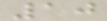10
